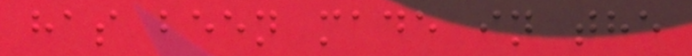has been made in the
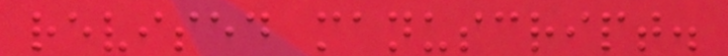revised manuscript.
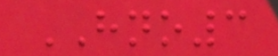HNO3
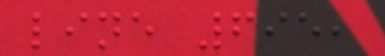line 695,
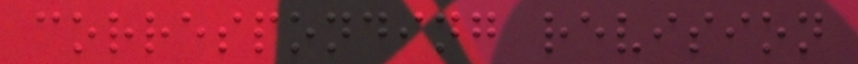corresponding revision
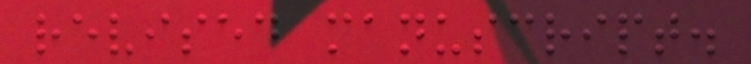revised manuscript.
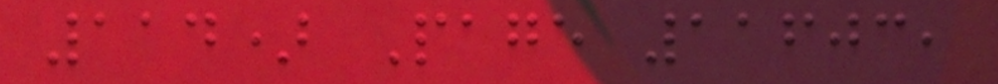114) Page 11603,
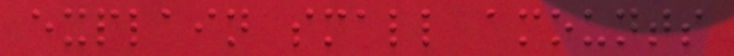explain small amounts
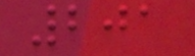201
